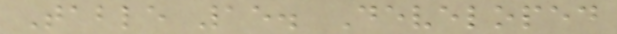Table 15. Developed
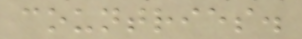countries.
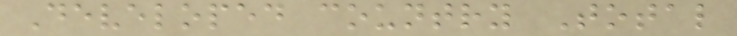Developed country Total
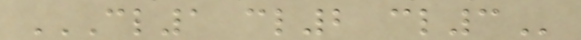CL1 CL2 CL3
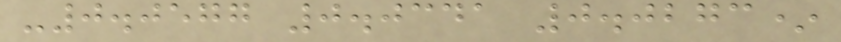-0.0577 0.0341 0.0273*
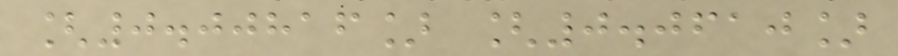[0.00816] [0.0610]
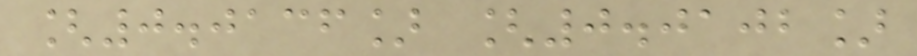[0.0136] [0.0102]
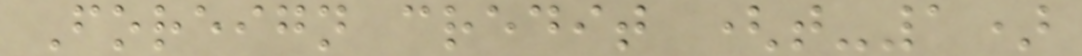Foreign credit (t-1)
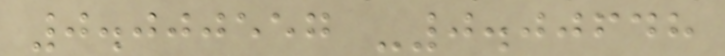0.000557 -0.00648
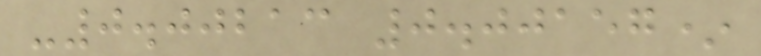-0.00213 0.00157*
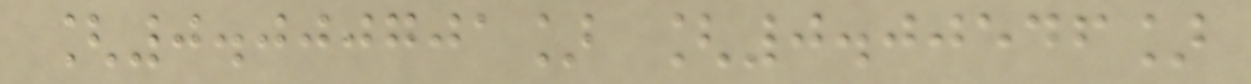[0.000701] [0.00546]
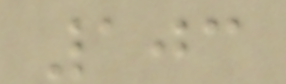103
